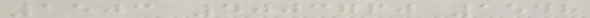1503 4003760 1548
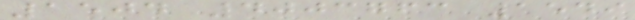1504 4003763 1549
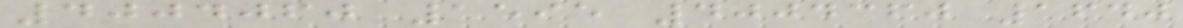4004060 1595 4004360 1640
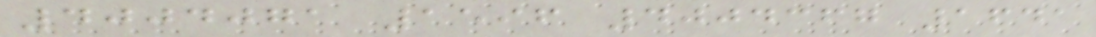4004071 1596 4004367 1641
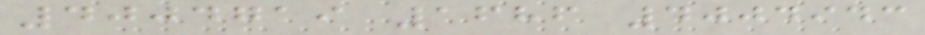4004719 1686 4004943
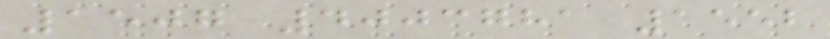1507 4003781 1552
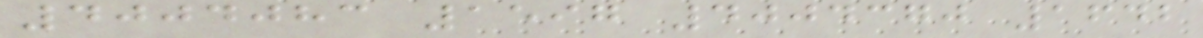4004083 1597 4004370 1642
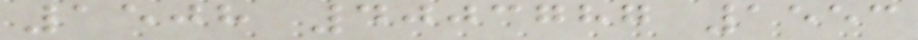1508 4003787 1553
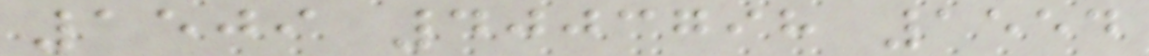1509 4003798 1554
